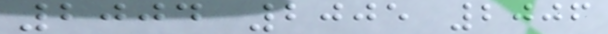2004 2005 2006
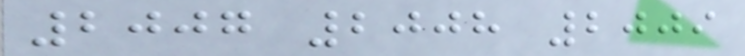2007 2008 2009
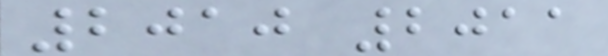2010 2011
